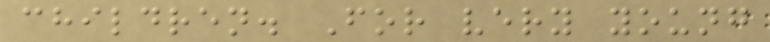children. For very young
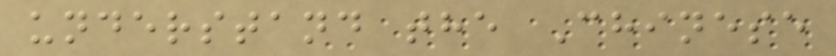understand the Chinese
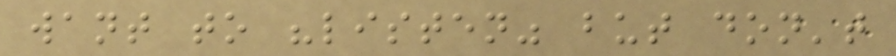want to "listen" but don't
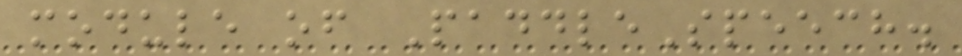module of PaddleSpeech.
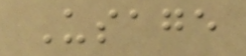Usage
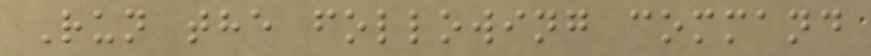Run the following command
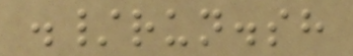./run.sh
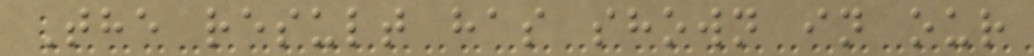The result has shown in our
